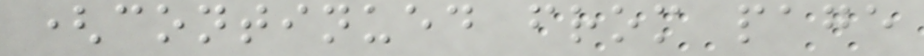(continued from page
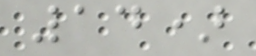14)
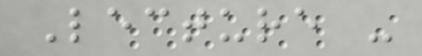Lecture -
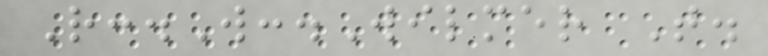R:.W:.Wilmer T.
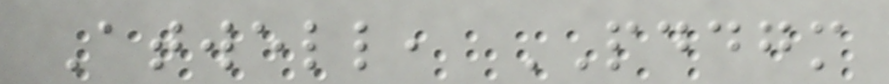Atwell, PDDGM
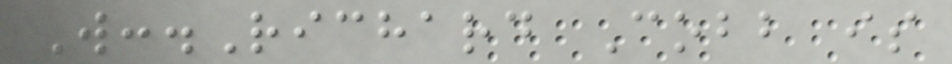W:.Richard Cobb is
